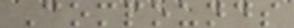Compounds
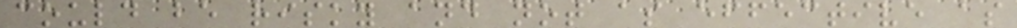could be risky and not as effective as
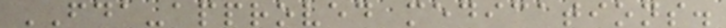FDA-approved medications.
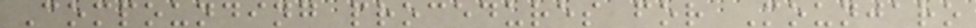Compounding procedures for Mounjaro
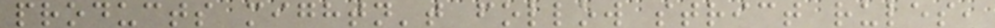products mightn't follow strict rules,
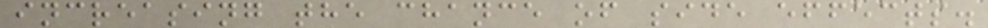increasing the chance of side effects.
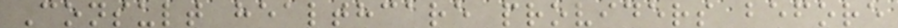Consult healthcare providers before
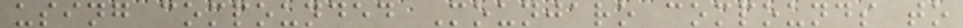using compounded Mounjaro compounds to
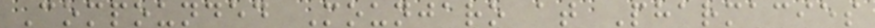Compounded Mounjaro at Pharmacies
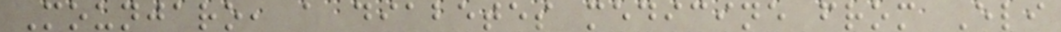Mounjaro, a diabetes medicine from Eli
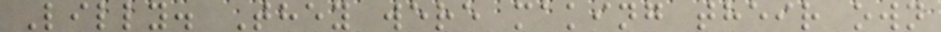Lilly. They were making their own
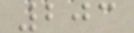203
